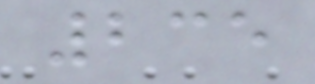235
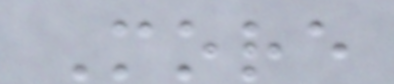More
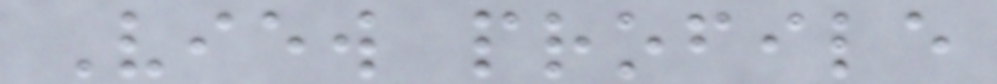View profile
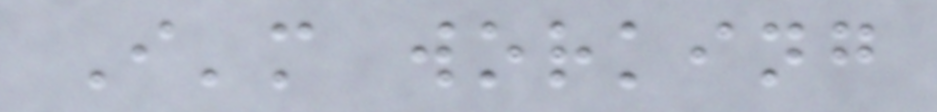I'm working
